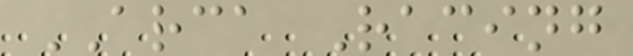ARCA Racing
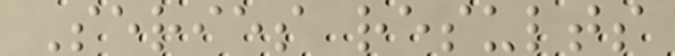Series results
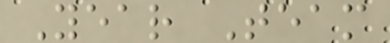Year Team
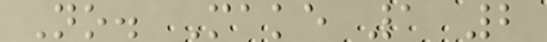No. Make 1 2
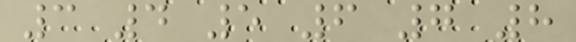3 4 5 6 7 8
